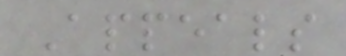Appeals
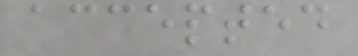accepted
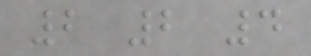2 2 4
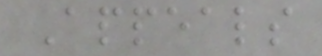Appeals
